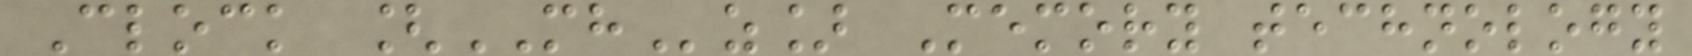Clock [MHz] Memory technology
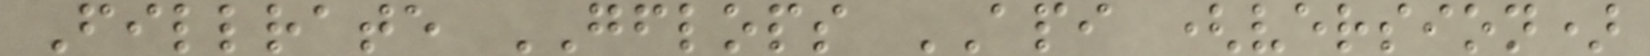Fillrate GFLOPS API (version)
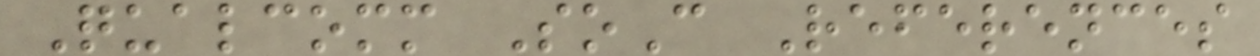Qualcomm SoC References
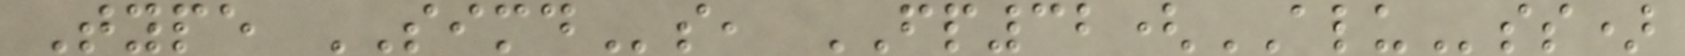Type SIMDs, FP32(ALUss)
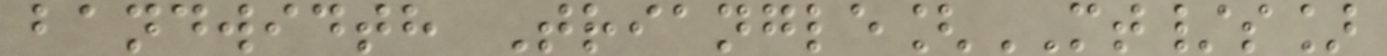bandwidth Triangle[MT/s]
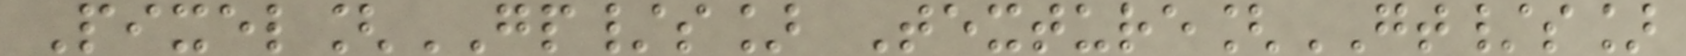Pixel[GP/s] Texture[GT/s]
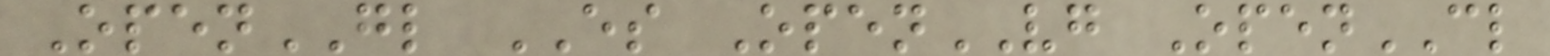OpenGL ES OpenVG OpenCL
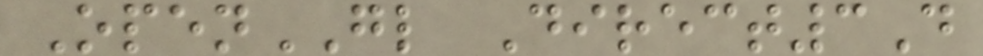OpenGL Direct3D
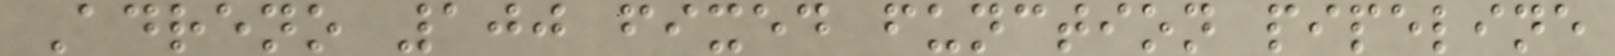Adreno 100 fixed function pipeline
